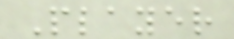Player
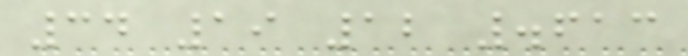34 19 12 .613
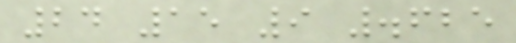24 15 9 .625
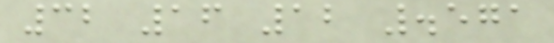32 16 12 .571
